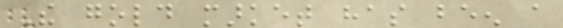The gold market has been a
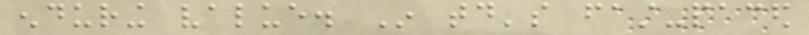enduring value. In today's fast-paced
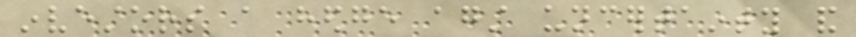investors a hedge against uncertainty and
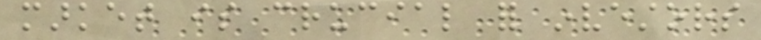market is crucial for investors
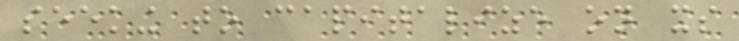seeking to capitalize on its
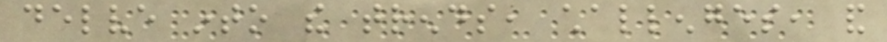delve into the trends, challenges, and
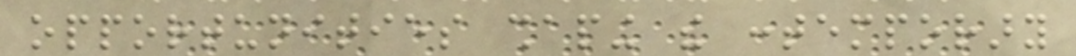opportunities shaping the contemporary
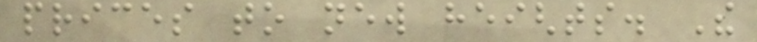prices to new heights. The
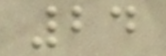24
